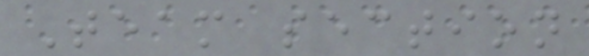Team section
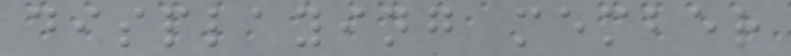displaying member
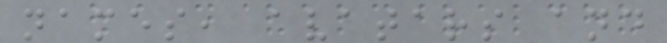names, avatars and
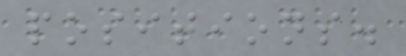positions.
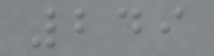249
